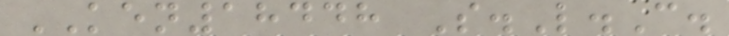KEN18448 S.L.C.
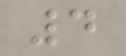4
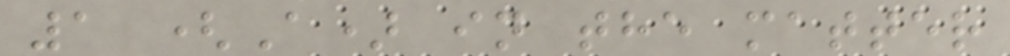1 (A) in the matter
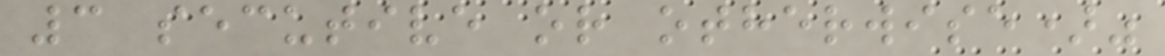3 secutive or otherwise)"
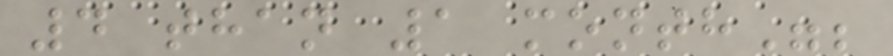4 than 1 month";
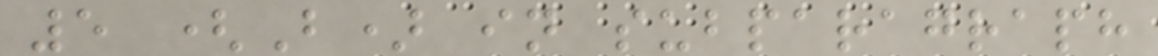5 (B) in subparagraph
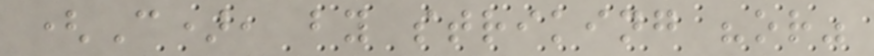(C), by striking "or"
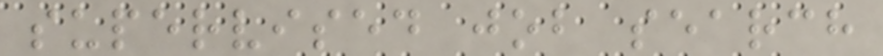supervised job search
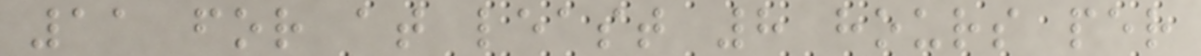11 for at least 8 hours per
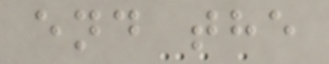end the
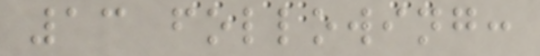13 following:
